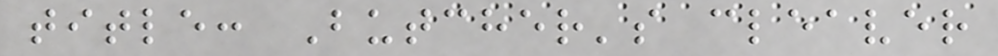title: Butcher's cleaver
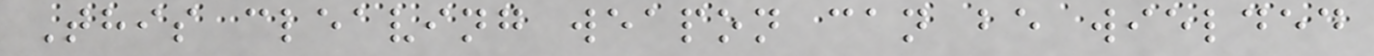This cleaving weapon can be wielded
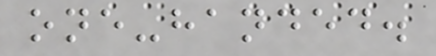one-handed.
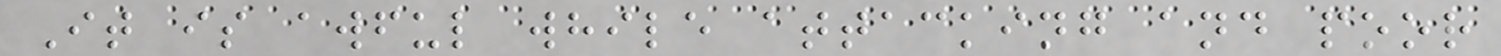It is awful while attacking and poor
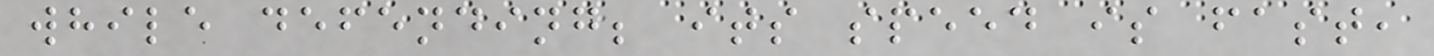while defending; its speed is fast,
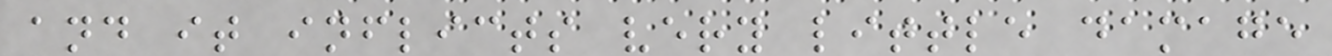and it inflicts very little damage
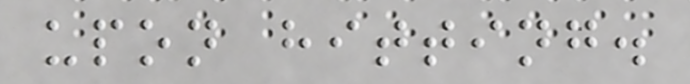upon hitting.
